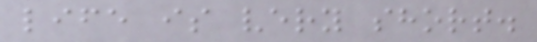life is very short.
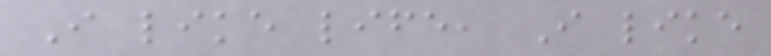I like life, I like
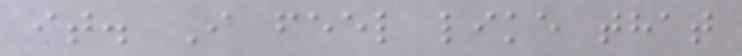it. I feel like that
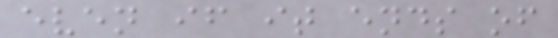even if it ends of
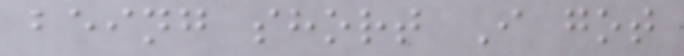being short I got
